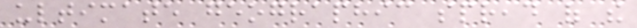ultimate geographic spread of the
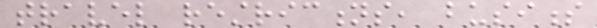travel restrictions, business
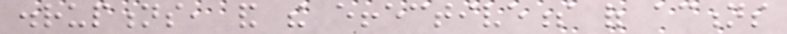disruptions, and the effectiveness of actions
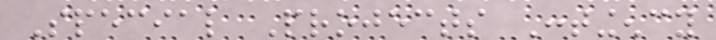Special Projects Contingency
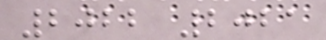2022 2021
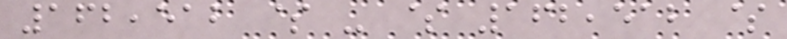162,512 $ - $ 162,512 $
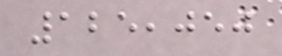125,050
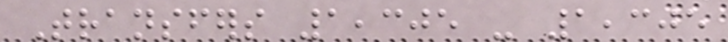Transfers 1,305 - 1,305
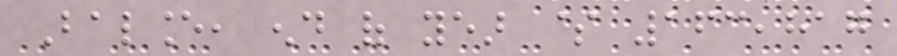Balance, end of year $ 163,817
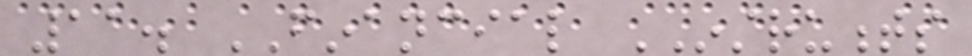11. FINANCIAL INSTRUMENTS
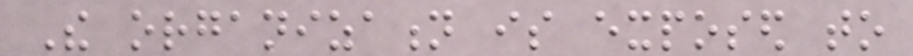The organization is exposed to
